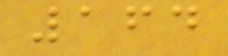164
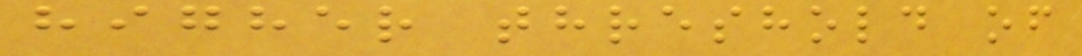higher threshold of
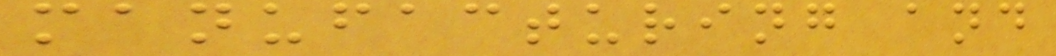manufacturing and
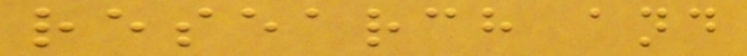research and
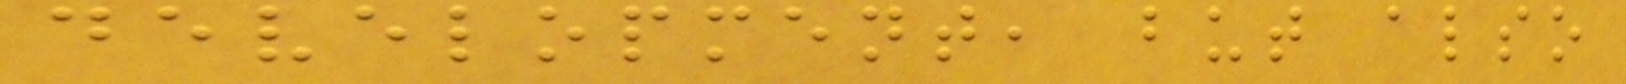development, but also
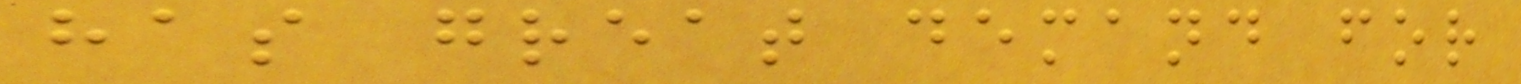has great demand for
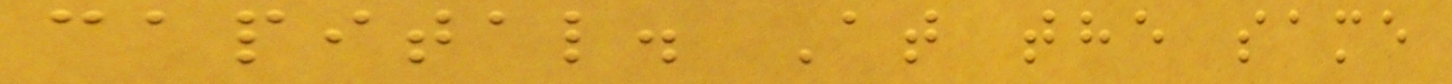capital. At the same
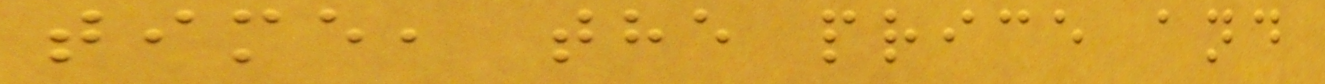time, the price and
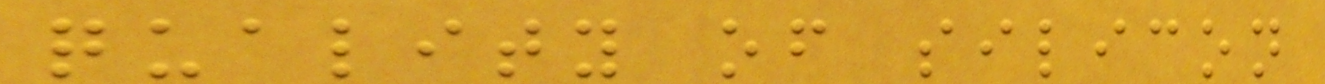quality of silicon
